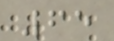65
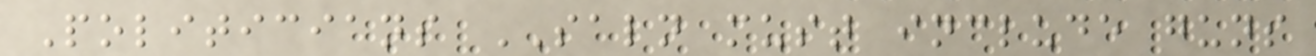Politicians SALN must include guns
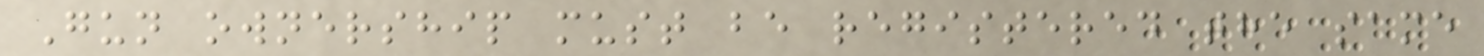Gun ownership must be registered the same
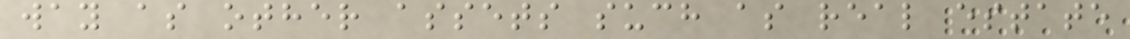way as other assets such as real estate
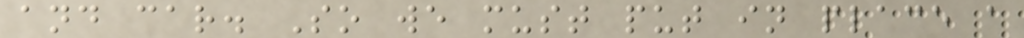and car. So we must put in place a
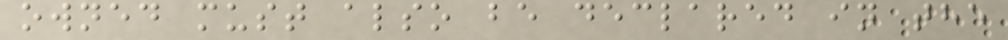owned must also be declared in the
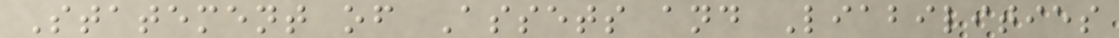Statement of Assets and Liabilities
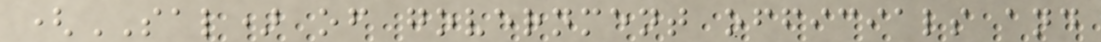(SAL) of government officials and
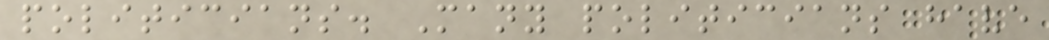politicians. Many politicians have
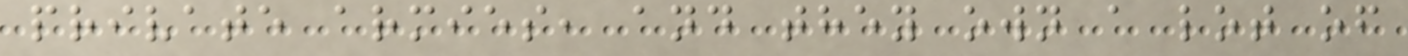private armies, and they own a lot of
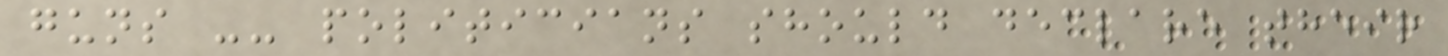guns -- politicians should declare their
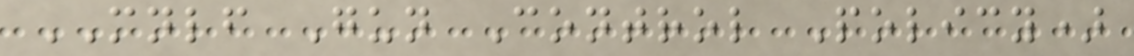MNLF Gun Control Policy)
